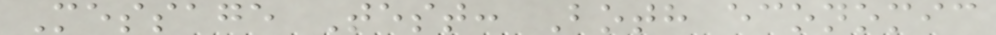Message Test: Both economic
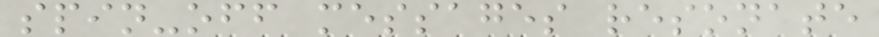spin-off messages resonate
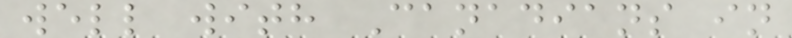well with Canadians in
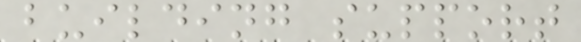building support
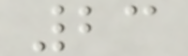23
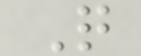Q
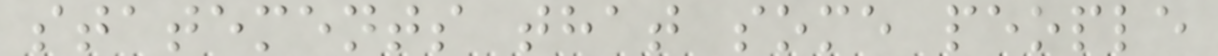statements that some people
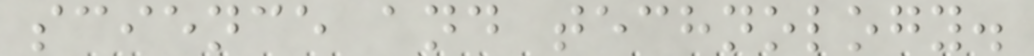science and technology.
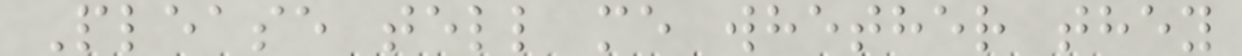Please tell me whether they
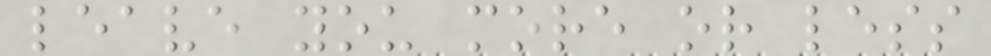leave you more or less
